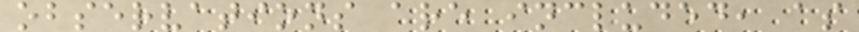observations are included, as
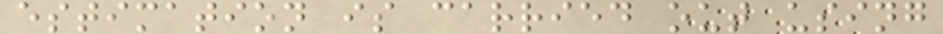estimation is carried out using
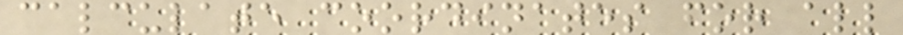calculate coordinates for all
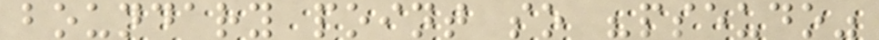boundary point so "pseudo"
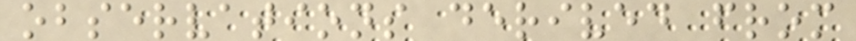observations derived from
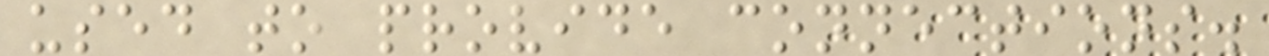used to provide connections.
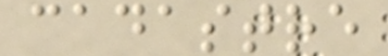cadastre
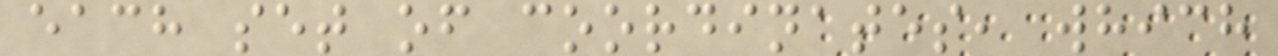each set of coordinates, which
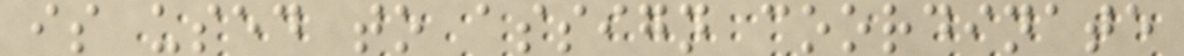is used to assign coordinate
